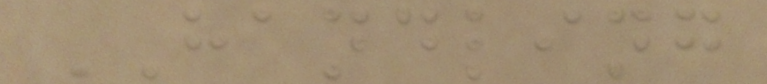HANDLING
